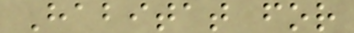Habitat for
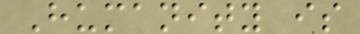Humanity is
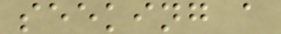seeking a
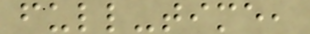full-time,
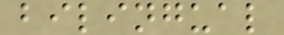bilingual
